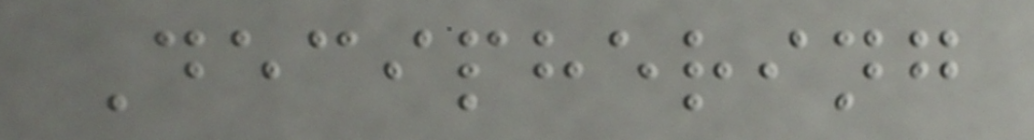Deciphering
